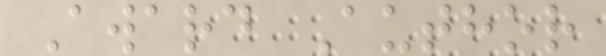Award Author
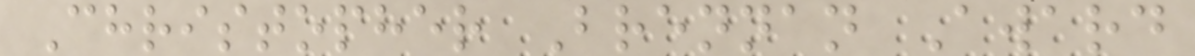Christopher Brennan Award
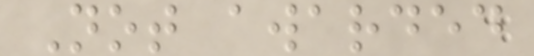Not awarded
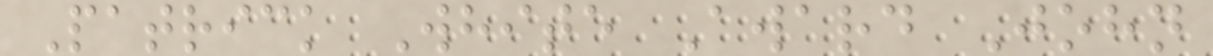Patrick White Award John
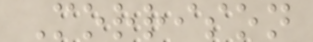Morrison
